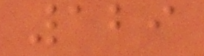129
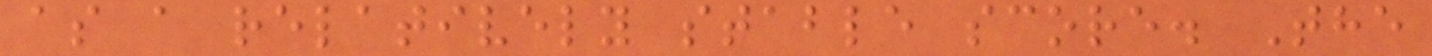as a relatively stable score. The
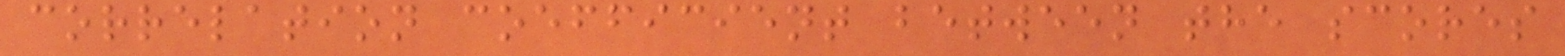correlation coefficient between the scores
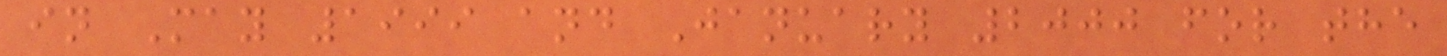in May 1999 and January 2000 for the
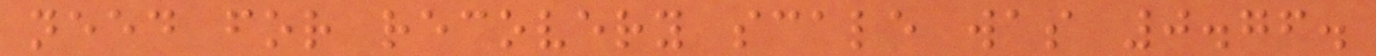need for recovery scale was 0.76.
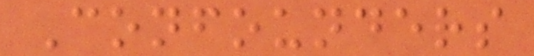Confounders
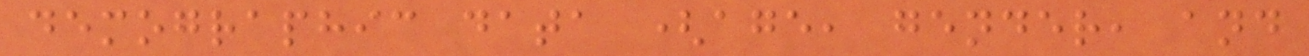demographic data (age, gender, and
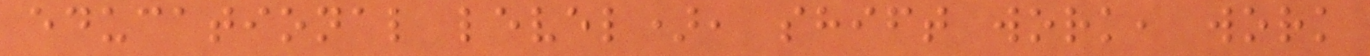educational level), shift work, work
